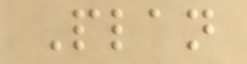Plan
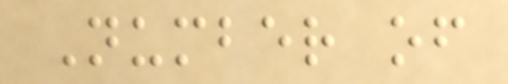Number of
